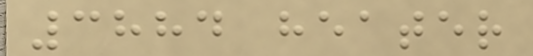3884 heater
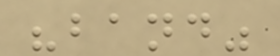"band"
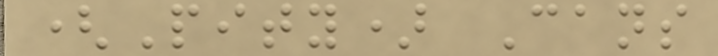(Pity) Cans
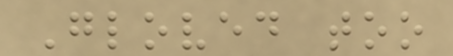Gloved too
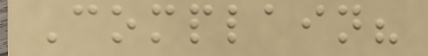Complain?
